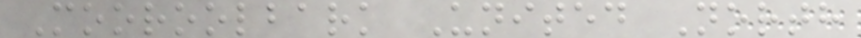Mooroolbark United North
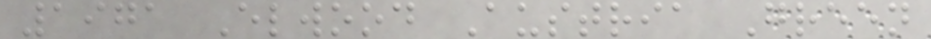1971 Elwood Austria Green
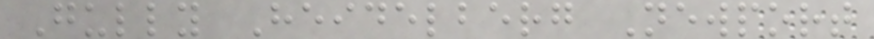Gully Heidelberg Newport
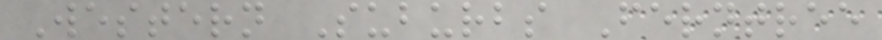Western Suburbs Ferntree
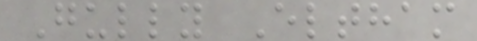Gully Eltham
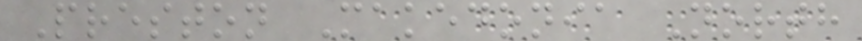Preston Makedonia North
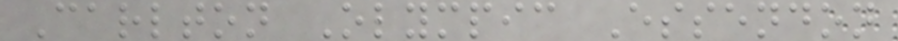Carlton Olympic Essendon
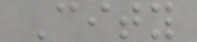City
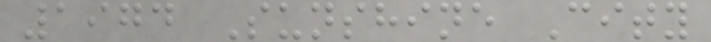1974 Sunshine City
